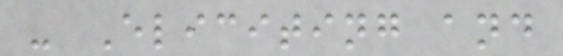- Eliciting and
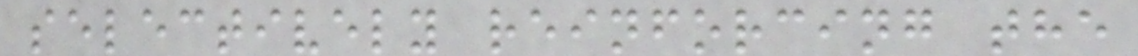selectively reinforcing the
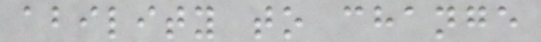ability to change
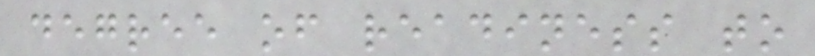degree of readiness to
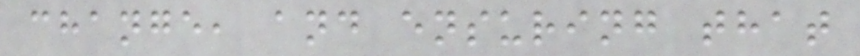change, and ensuring that
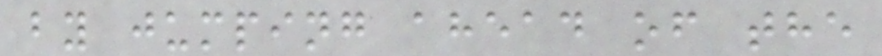by jumping ahead of the
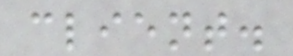client.
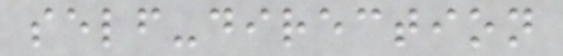self-direction
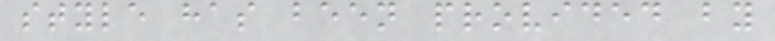style has been provided by
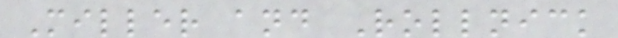Miller and Rollnick
